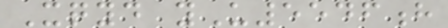Xqyd yU5546h
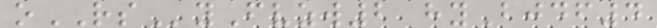oRSyFvzw2 hyBjdf4
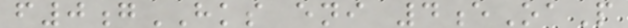f0gHKS eni 4eOaP
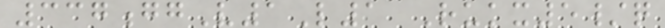337ggV1L1 Rukx5/q
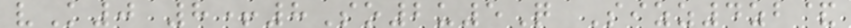vK0 8+8So2u5Q Sizz4zb&
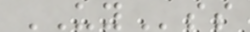UYss
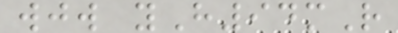wjw yH94mR
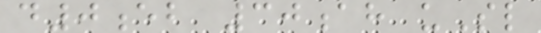d0eb 30ah uSl
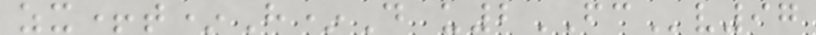zx+t*H*D u2FCv97
